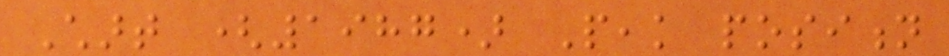Chart (1987) Peak position
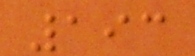193
